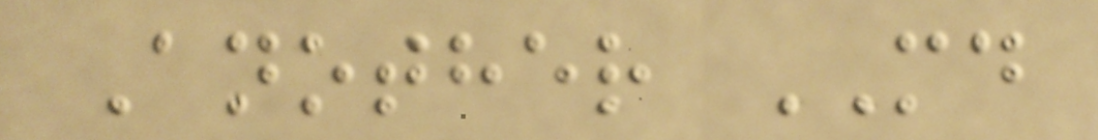Another MD
